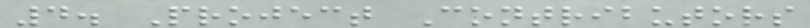4. Project Contributors
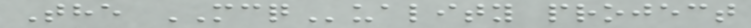The MCQuality project
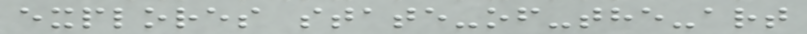explores state-of-the-art
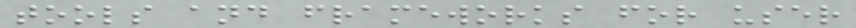tools and frameworks for user
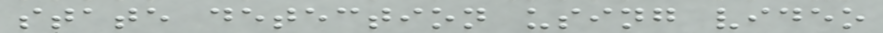state detection using video
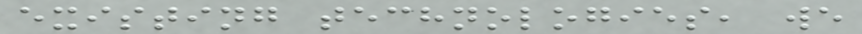existing technologies, we
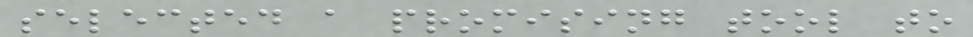selected a promising tool to
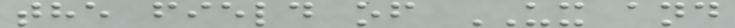the field of UX and
